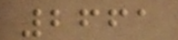2661
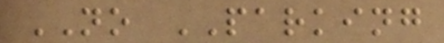NO PARKING
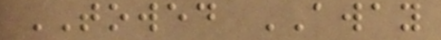TOWED AWAY
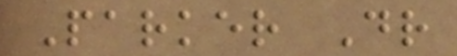Parker Dr
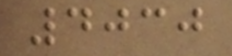4030
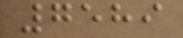7589
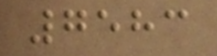7583
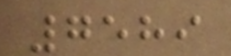7589
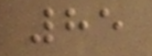85
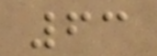63
